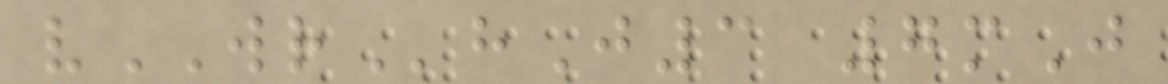vWRhJ3 7mJ
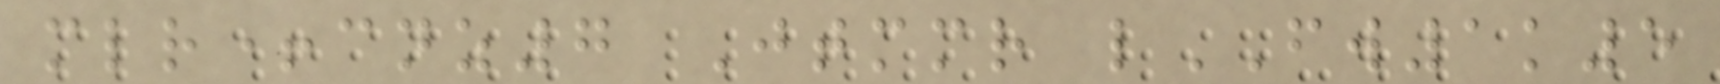mlr+cnz7 Jtmmr lFW1k5
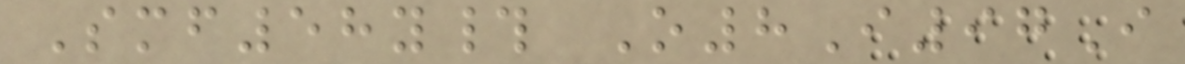Smf58y# O8I97I
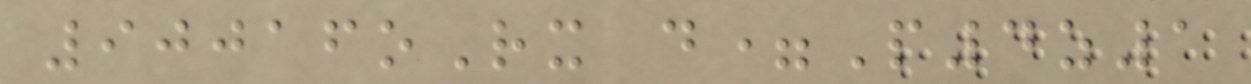90016oRx d=P4z1
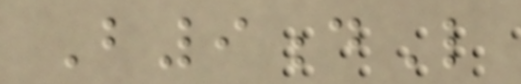B9dL
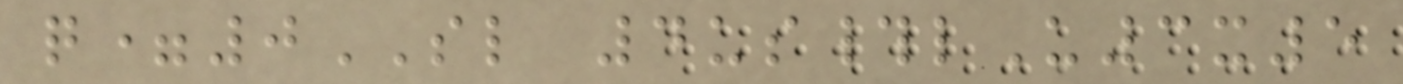q=0SL 4us#lU3x5
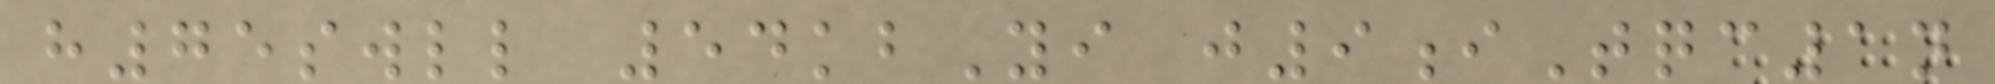h75swll 54kbYi j9iTqc1n
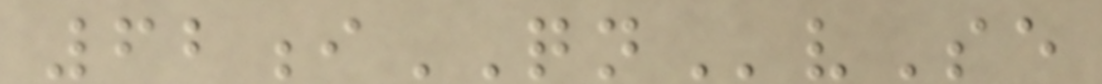62iQNvSe
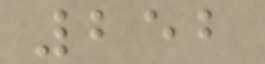252
